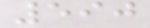590
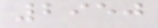2950
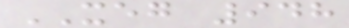XEG 948
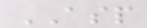ASP
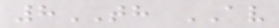8TH AV
